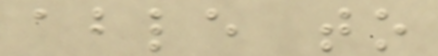able to
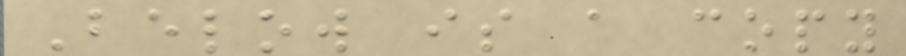Below is a copy
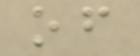of
